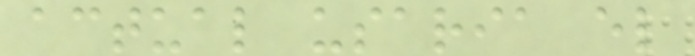actual usaria el
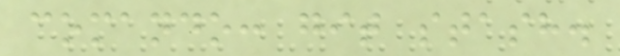comando: git stash.
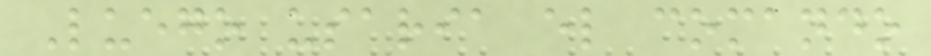Luego usaria el comando
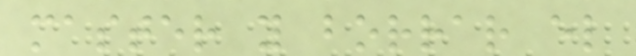master y borrar el
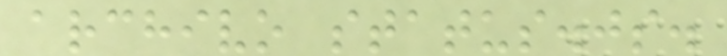archivo status.js.
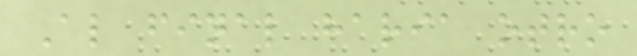Al final haria otro
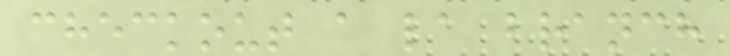checkout a la branch
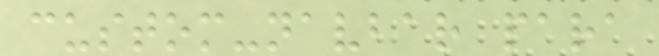custom-navbar para
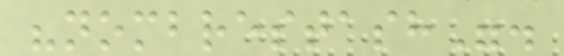"nombrestash".
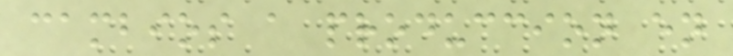cambios a produccion en
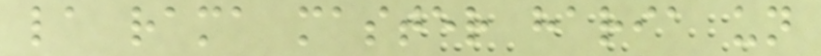la rama master haria un
